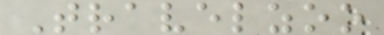Travelzoo
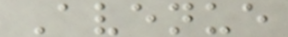Avenue
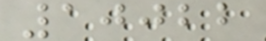10022
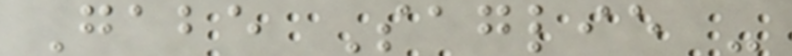Gabe Saglie -
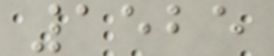1525
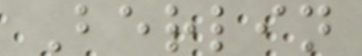Berlin
